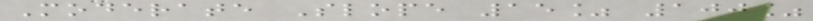Moderate Slope 15% 100%
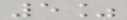5%
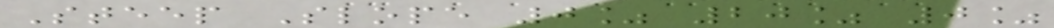Steep Slope 0% 20% 0%
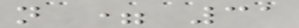n = 31
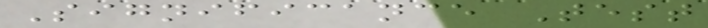Significance Test
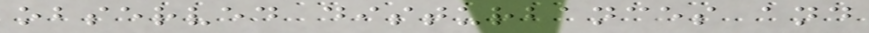observed disturbances and
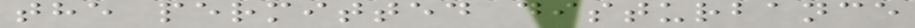the permitted disturbance
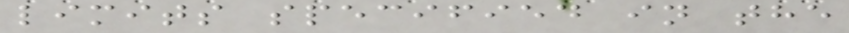limits specified in the
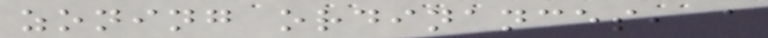zoning ordinances, a
